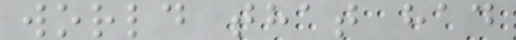world that had
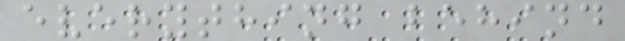everything behind
